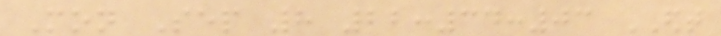Mon Sep 8 22:34:03 EDT
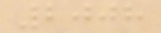2008
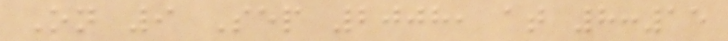On 9 Sep 2008, at 8:15
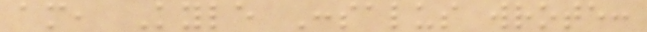am, Kyle Consalus wrote:
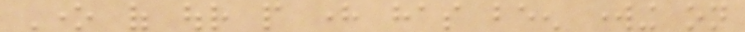One of our people here has been working on
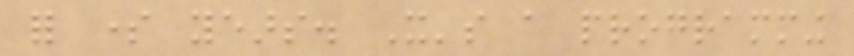for some years. It's a programming
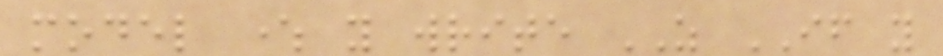model where you write AS IF you
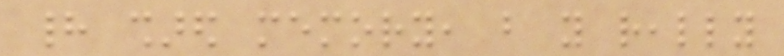had shared memory, but you really
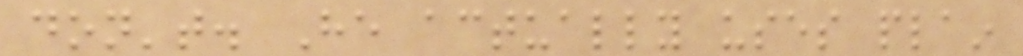don't. He actually uses plain
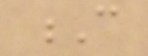C
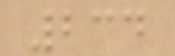234
